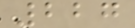227
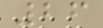26
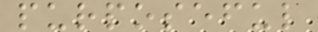purposeful
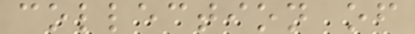collection of
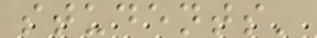students'
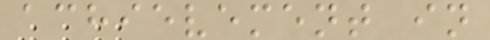achievement in
